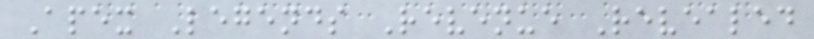Apex Legends Revenue Revealed
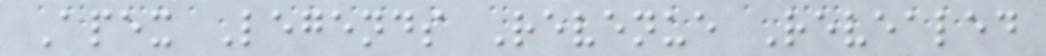Apex Legends Revenue Revealed
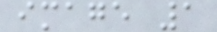image 1
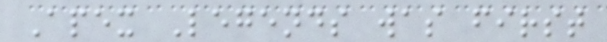Apex Legends was first
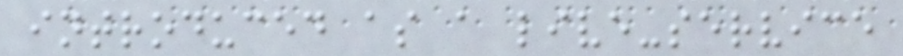introduced as a live-service
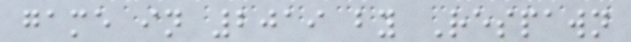game in 2019 by Respawn
